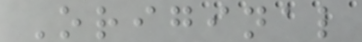Original
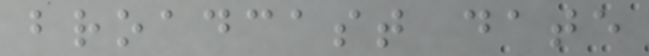broadcast date
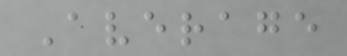Average
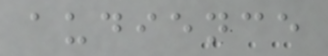audience
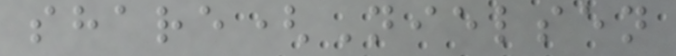share(Nielsen
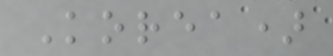Korea)
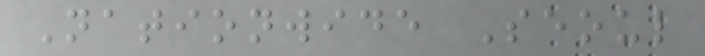Nationwide Seoul
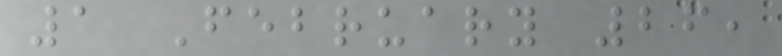1 February 26,
